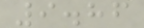9.86
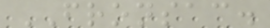FRONSAC.
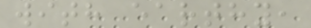with earthy,
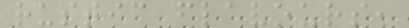rustic flavours,
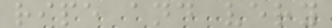ripe and very
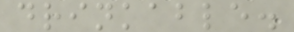drinkable.
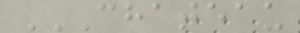CHATEAU
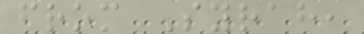from Syrah,
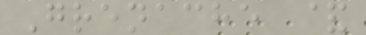Grenache &
